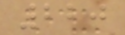220
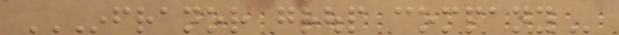INFRANOR GROUP COMPANY
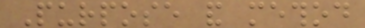Purpose and method
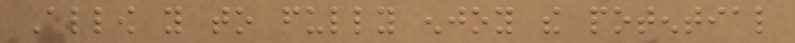Allow you to fully enjoy the potential
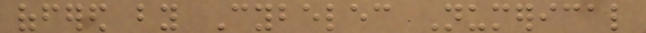offered by Cybelec Numerical
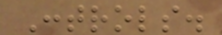Controls.
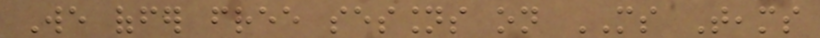We offer free sessions on MS Teams
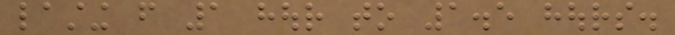lasting from 1 hour to 1.5 hours.
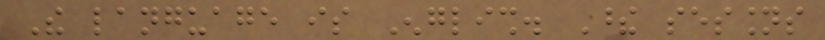The language is English. These sessions
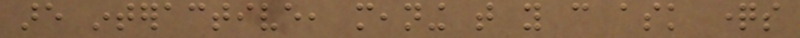are interactive, meaning that you can ask questions
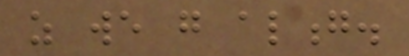as we go along.
